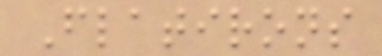Flatirons
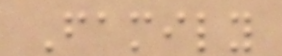Family
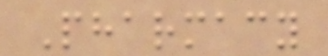Pharmacy
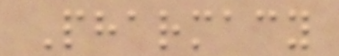Pharmacy
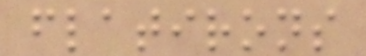flatirons
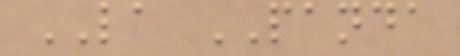LA PANDA
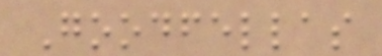Goodfellas
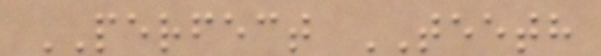PERFECT TEETH
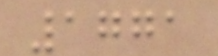1771
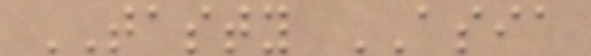TASTY ASIA
